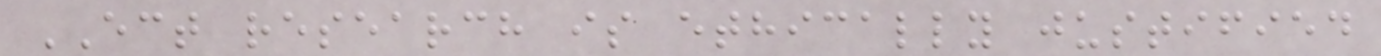ECT research is ethically justified
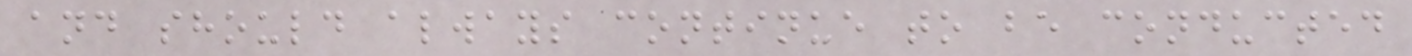and should always continue to be conducted
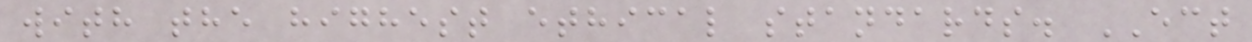with the highest ethical standards. ECT
